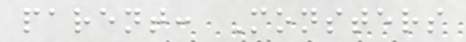parent: Monsters
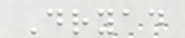Dryad
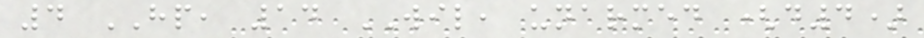4 HP, 14 WIL, unarmed (d4)
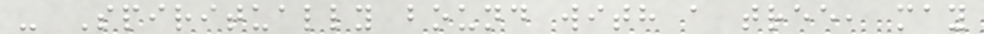- Spiritually bound with a tree, may
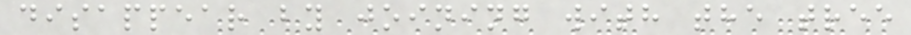disappear by joining with the tree
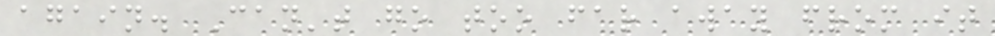again. Can't go too far away from it
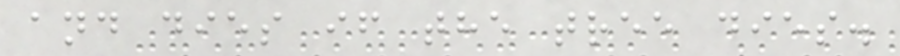and dies if the tree dies.
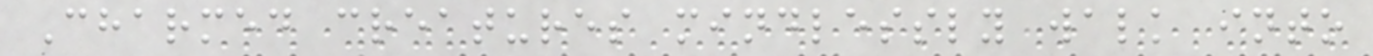Charmed creatures mindlessly walk into
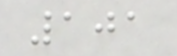101
